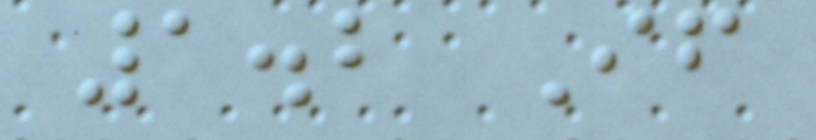1.2 If
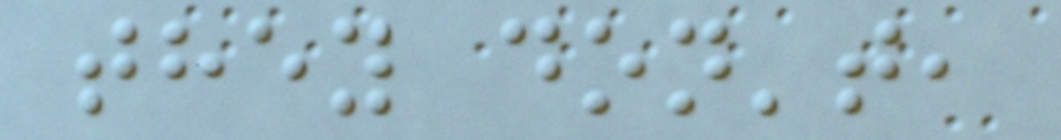they don't,
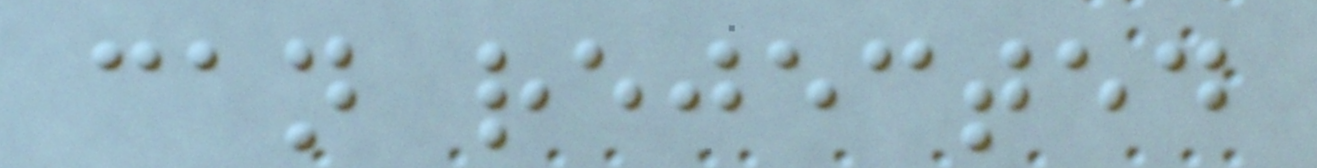can rejected
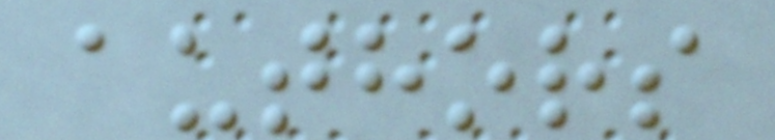authors
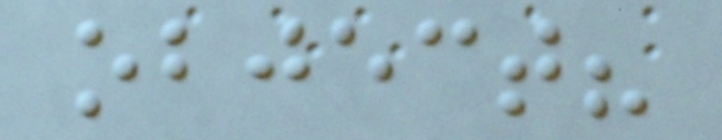object?
